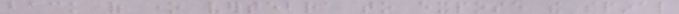back of one vertebra to expose the spinal
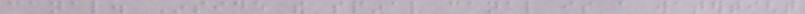canal. Inside the spinal canal is a watertight
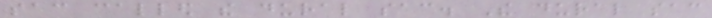sac called the dural sac. The dural sac
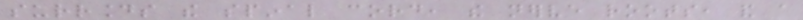surrounds the spinal cord, the nerve roots, and a
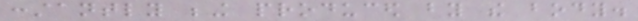constantly being produced by the body.
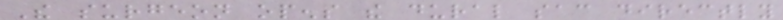The surgeon opens the dural sac directly
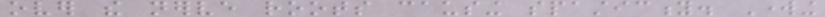over the nerve roots causing spasticity. Working
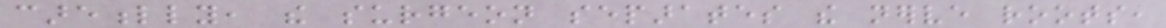carefully, the surgeon separates the nerve roots,
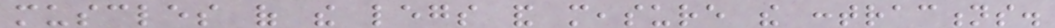muscles of the legs and measure the contractions.
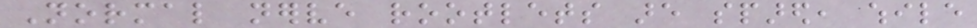Normal nerve rootlets are spared, while
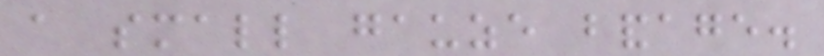a small gauze bandage.
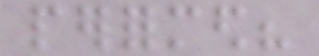performed?
